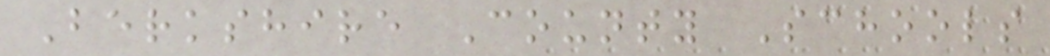Berkshire County Schools
